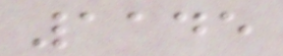1145
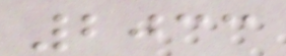2033
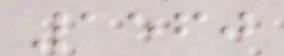1560
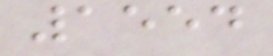1554
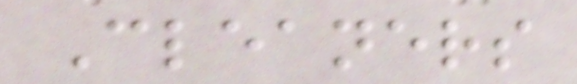Cleaners
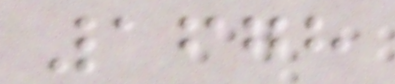1678
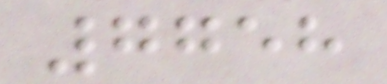7758
